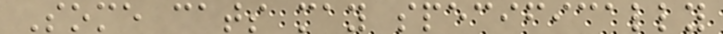Some cats may specifically
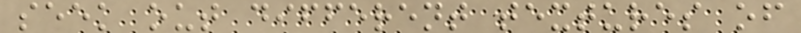seek out different textures of
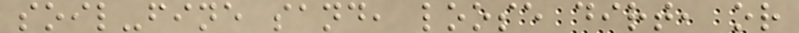soil-fine sand, loose dirt, or
